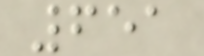651
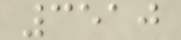3510
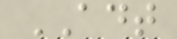ADT
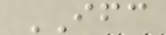IFC
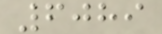6089
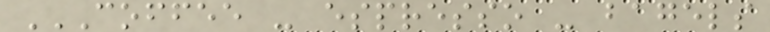COFFEE - ESPRESSO - BAGELS
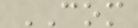COM
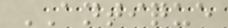ANTIQUE
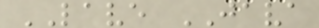LAVE JAVA
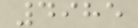4985
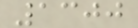1300
